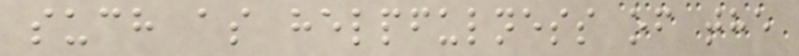such as helpfulness of the
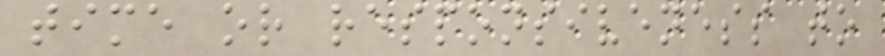time or responsiveness to
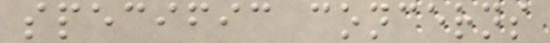specific concerns
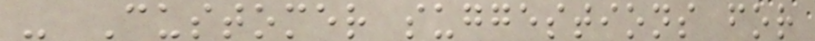- Customer suggestions for
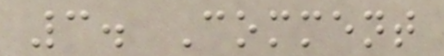3. Comment
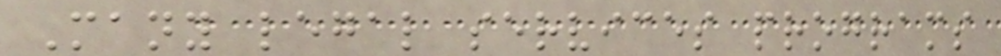Many legal services programs
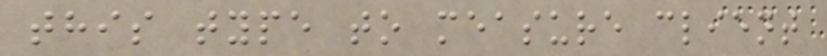this type to measure client
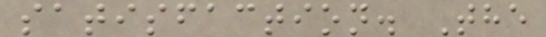satisfaction. The
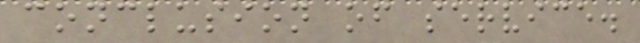conclusion of service.
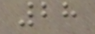28
